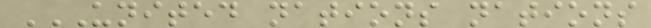UNITED NATIONS NATIONS
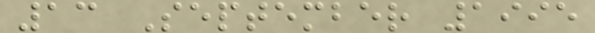13 September 1995
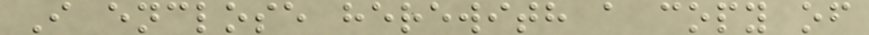I enclose herewith a copy of
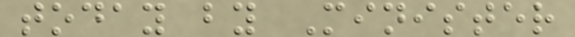today by Minister
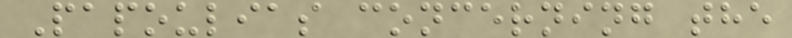Papoulias concerning the
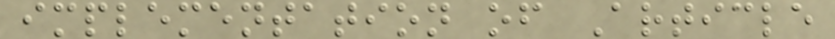implementation of Article
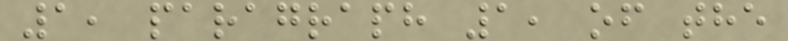1, paragraph 1, of the
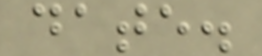date.
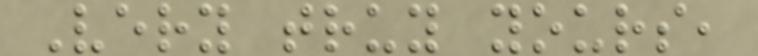Very truy yours,
